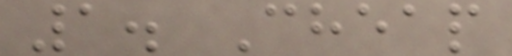1. Cheap
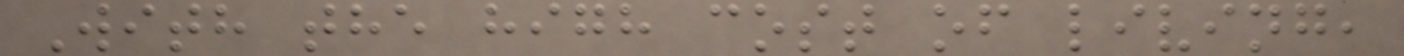With the high cost of living,
